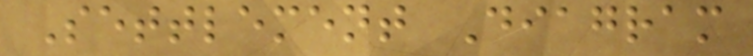Settlement Diagram
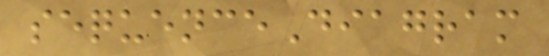sequenceDiagram
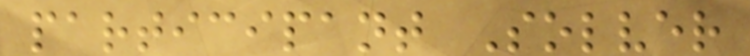participant Solver
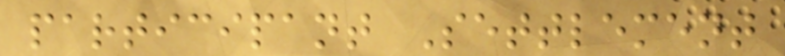participant Settlement
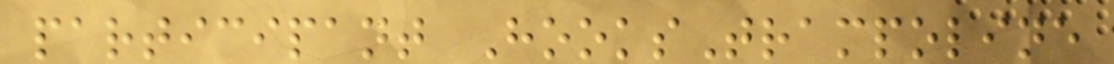participant HooksTrampoline
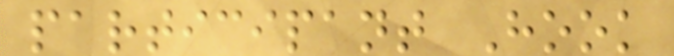participant Hook
